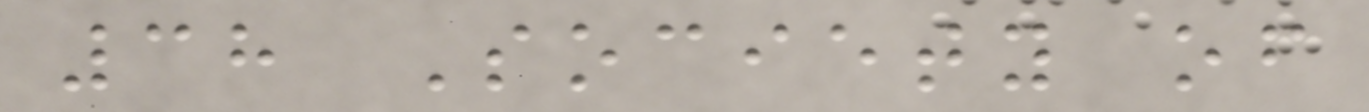38 Society of
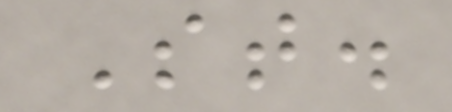St.
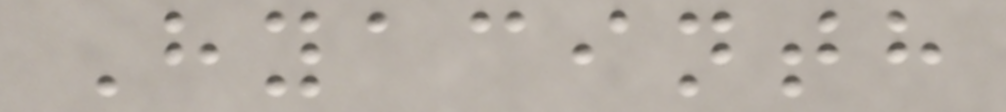Hyacinth
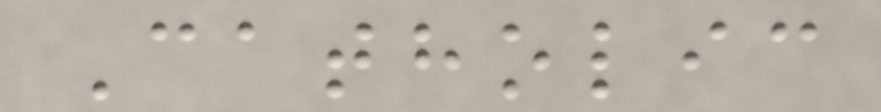Catholic
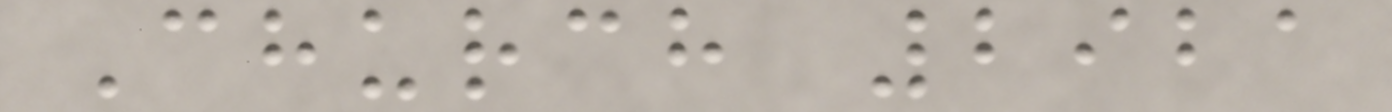Church 2921
